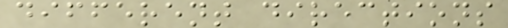different directions
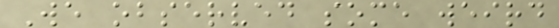We observed some weird
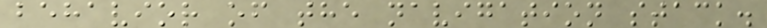behavior of the navigation stack.
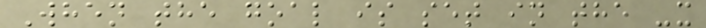When the goal is set in the -x
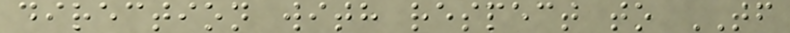direction with respect to TF
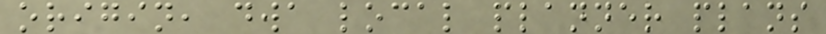origin, dwa local planner plans
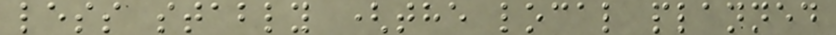less stably (the local planned
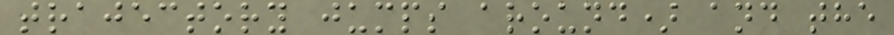trajectory jumps around) and the
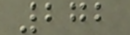272
